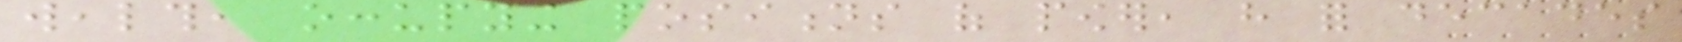wealth, occupying positions of power, have for decades
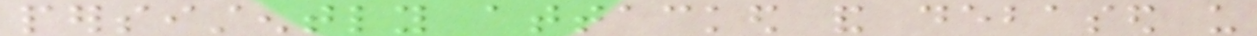persistently attacked and debased us
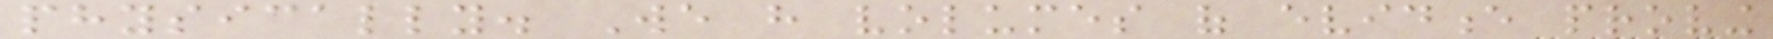physically. We have volumes of evidence proving
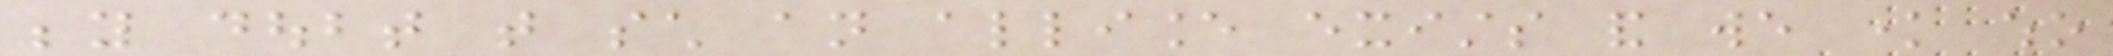beyond doubt that such an alliance exists and we know who
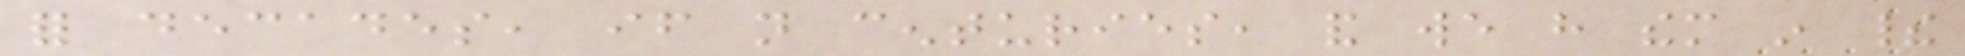for decades, if not centuries, and we have them in their
